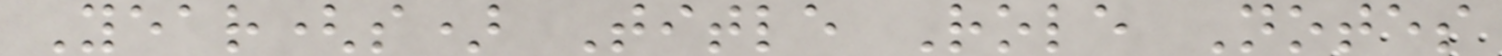Year(s) Title Role Notes
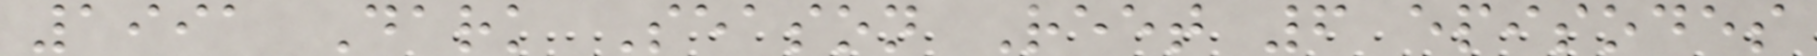1991 Dark Season Reet 6 episodes
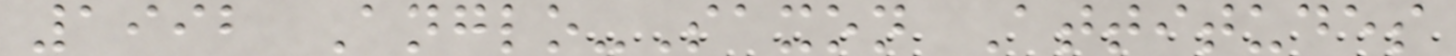1992 Anglo-Saxon Attitudes
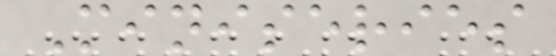Miniseries
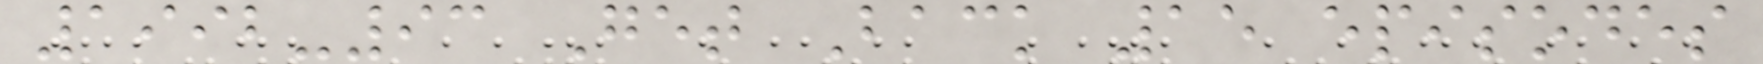1992-93 Get Back 15 episodes
